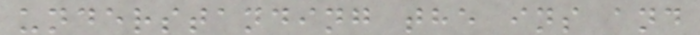understanding the ins and
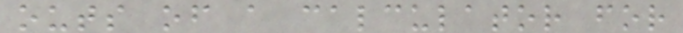outs of a calculator for
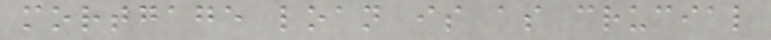mortgage loan is as crucial
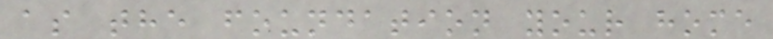as the foundation your home
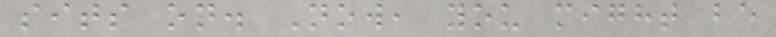sits on. Now, you might be
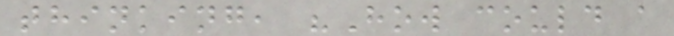thinking, "How could a
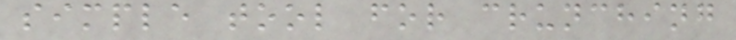simple tool for crunching
